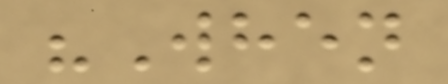"When
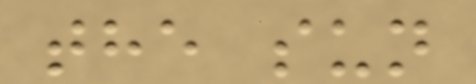the sun
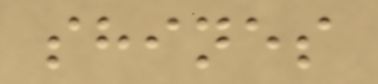shines
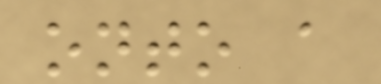onto a
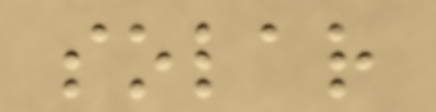solar
